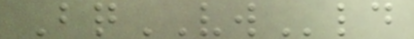BqVWld
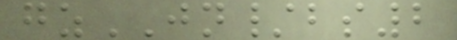gzJN/bs2
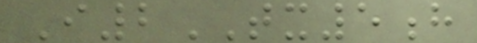I2TX5h
